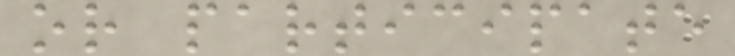or participate
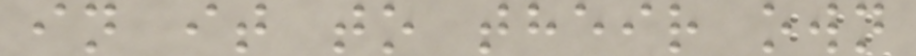in it to their own
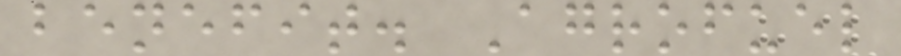benefit. Agrofuel
